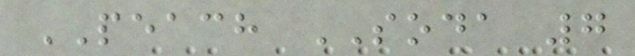PEACH SODA 7
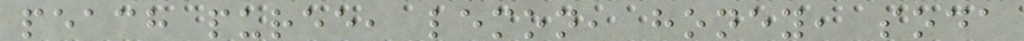peach puree, lemon, honey, soda
